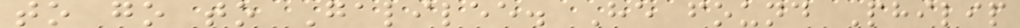to go to Galilee. He found Philip
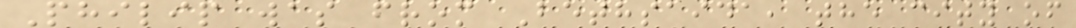Philip was from Bethsaida, the city of
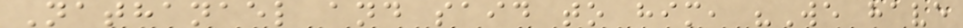Nathanael and said to him, "We have
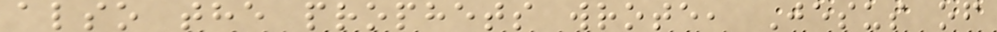also the prophets wrote, Jesus of
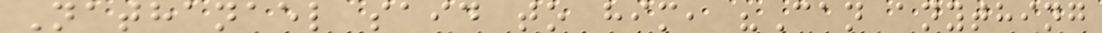Nathanael said to him, "Can anything
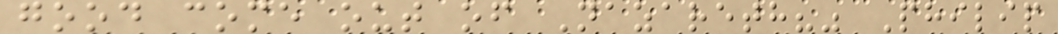good come out of Nazareth?" Philip
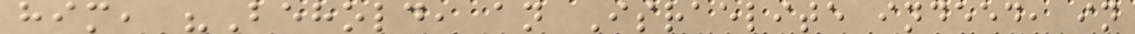him, "Behold, an Israelite indeed, in
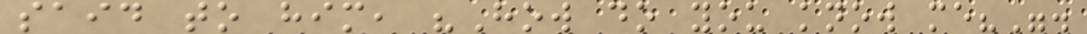said to him, "How do you know me?".
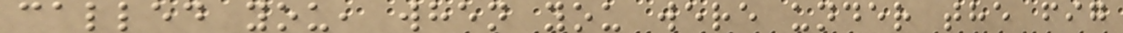called you, when you were under the fig
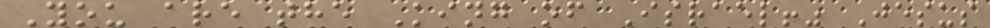You are the King of Israel!" Jesus
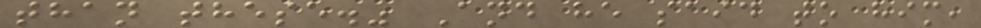than these." And he said to him,
